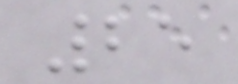25
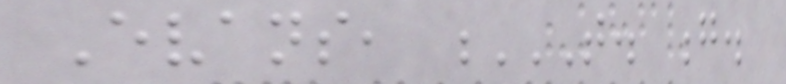Evans, T. G.
